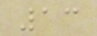13
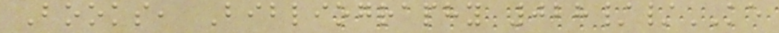Books, Bibliography 028//KE
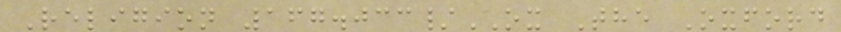Religion 167.033/OX The Oxford
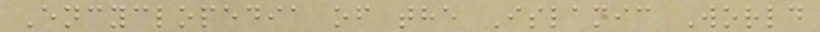Encyclopedia of the Islamic World
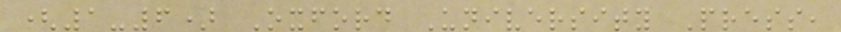(1-6) Oxford University Press,
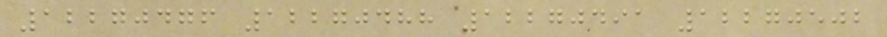12270476 12270488 12270491 12270502
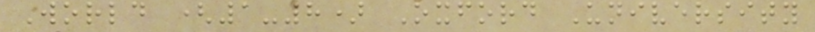World (1-8) Oxford University
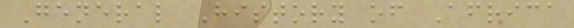General History of Africa
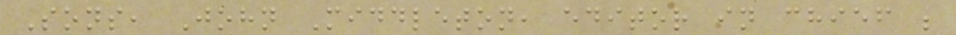Sons, John Middleton, editor in chief ;
